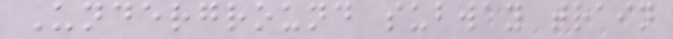Underground subway train
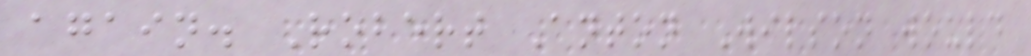again. Robert Anton Wilson would
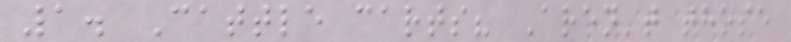1. Cattle carts? Aren't those
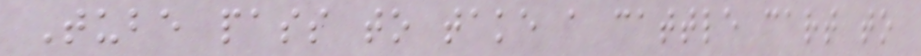Tube pass to take a cattle cart to
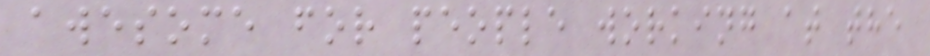awesome for people working at the
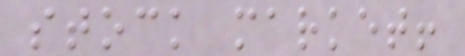stock market!
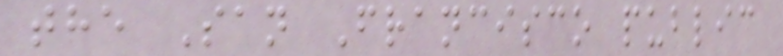the San Francisco public
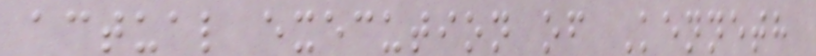actual execution of Kenneth
